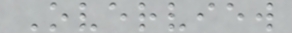Overview
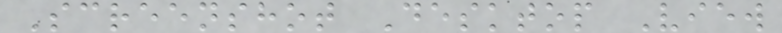Screenshot Desktop View
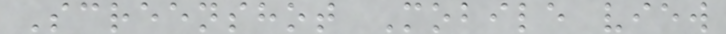Screenshot Mobile view
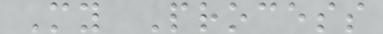My Process
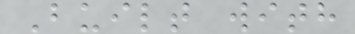Built with
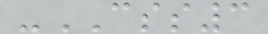-CSS3
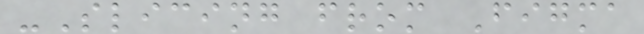-Slicing from Figma
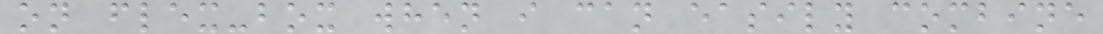on flex-box when i can easily combine
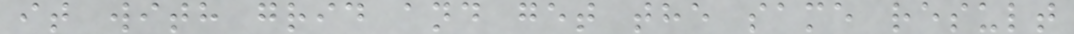it with grid and get the same result
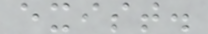exist.
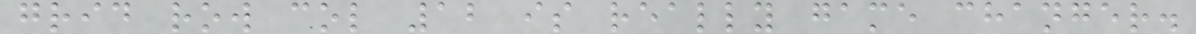grid row col 12 is really game changer.
